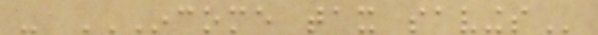- INCOME TAX SAVINGS
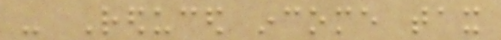- Reduced income tax
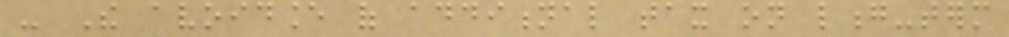- The avoidance of additional tax on long-term
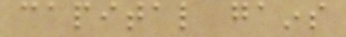capital gains
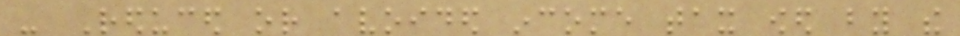- Reduced or avoided income tax owed by the
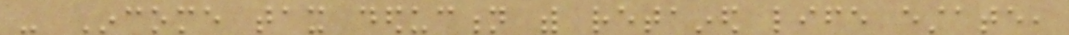- Income tax deduction with retained life estate,
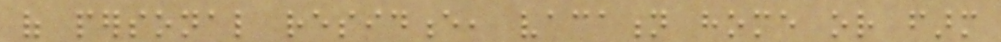of personal residence, vacation home or farm
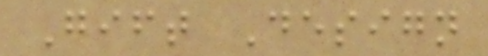Gift Design
